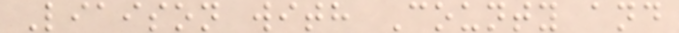Liaison with County and
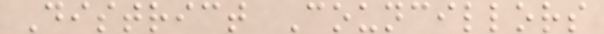District Councillors
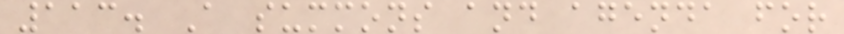113. A summons and agenda for
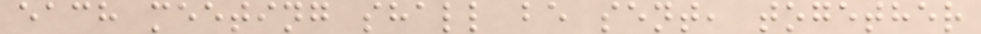each meeting shall be sent, together
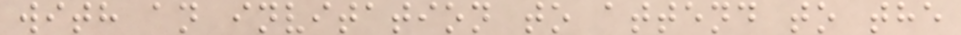with an invitation to attend to the
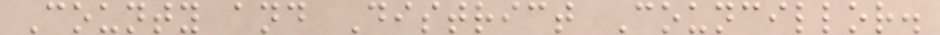County and District Councillor.
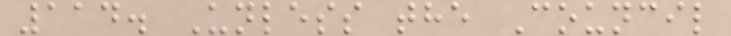114. Unless the Council
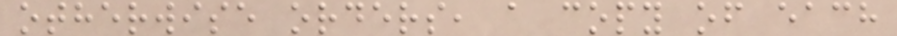otherwise orders, a copy of each
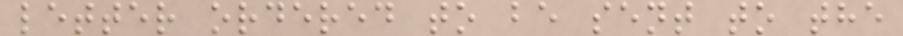letter ordered to be sent to the
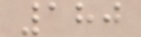180
